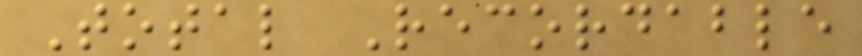Total Recordable
